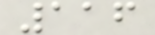116
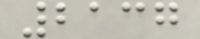2137
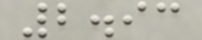2.93
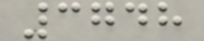3748
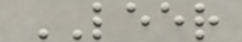LEER
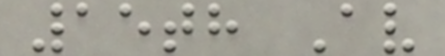15th Av
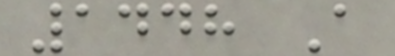1448 A
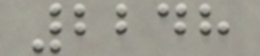2248
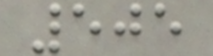505
